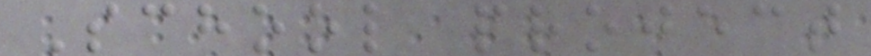School project
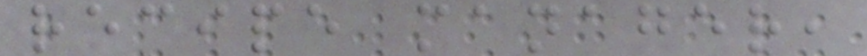recipe manager,
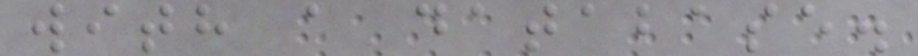with a database.
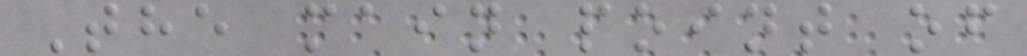The main point of
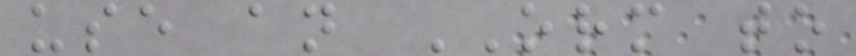use an ORM to
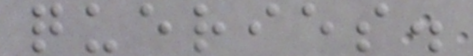queries.
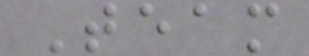Team
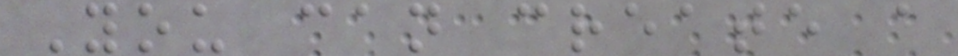You can create a
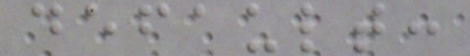default:
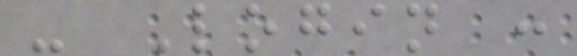- Login :
